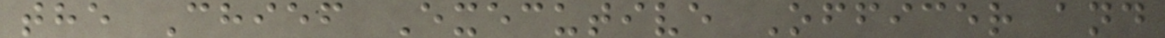the Chief Executive Officer and
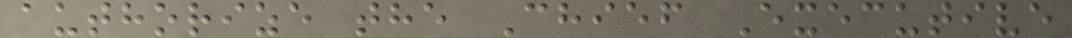authorize the Chief Executive
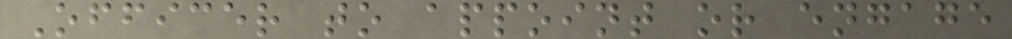Officer to appoint or engage
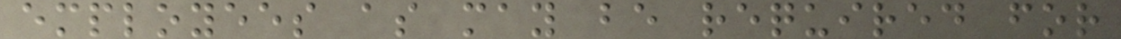employees as may be required for
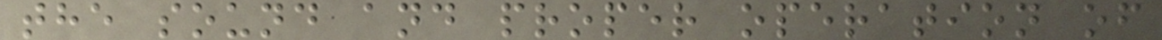the sound and proper operation of
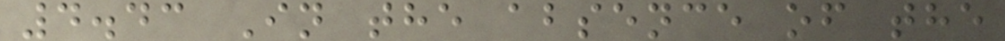4.43 In the absence of the
